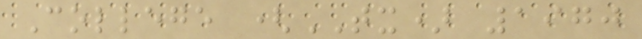College (TX) 1970
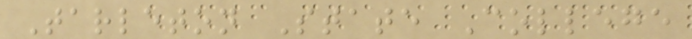Tarleton State College
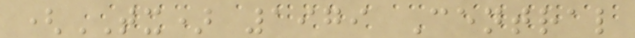(TX) 1979 Central
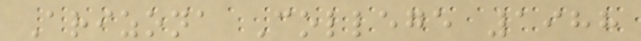Arizona College 1988
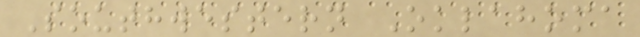Southwestern Oklahoma
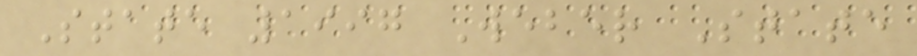State 1997 Weber State
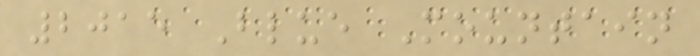2015 Blue Mountain
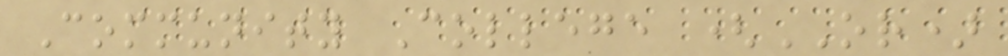Community College (OR)
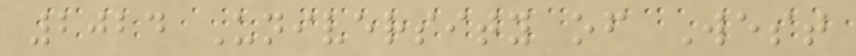2024 University of West
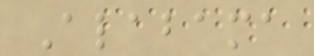Alabama
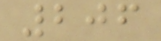206
